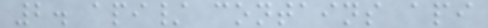2. api/ contains api
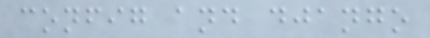config and django
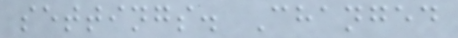settings. Changed
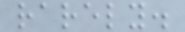rarely.
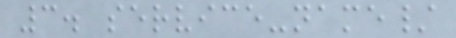3. service-name/
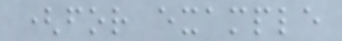(for example
